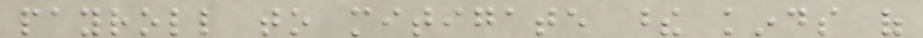payroll to mitigate these kinds of
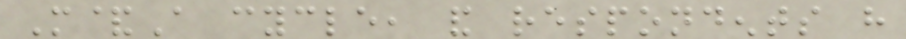M&A cycle, and respondents have
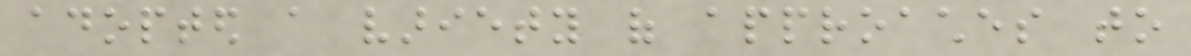adopted a variety of approaches to
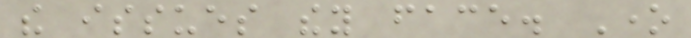the issues they face. One
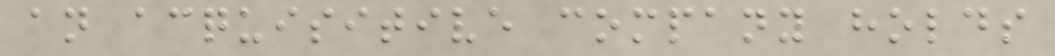an acquisitive company holds
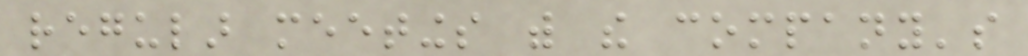regular meetings with the company's
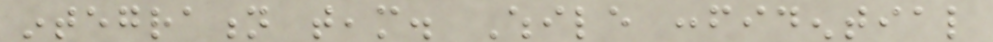integration team. While confidential
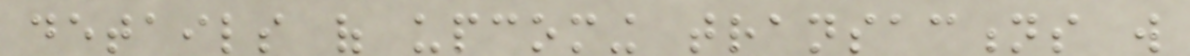details of upcoming transactions will
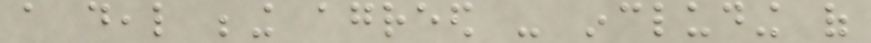a deal being agreed - including of
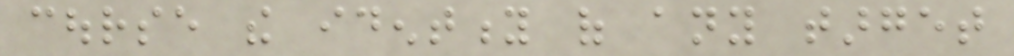course the identity of any target
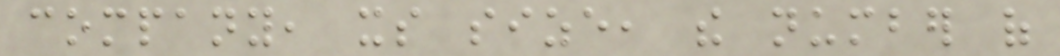company, its size, the number of
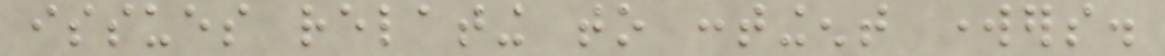issues relating to contingent workers.
